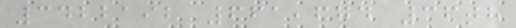3422192 661,674 36th
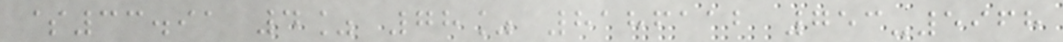$33.91 4% 78% 8186112 753-5968
